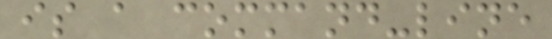is a command-line
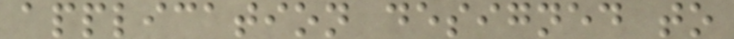application designed to
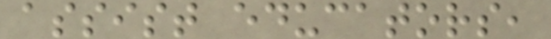assist educators,
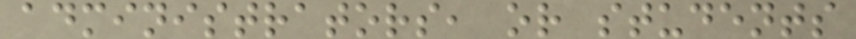administrators, or students
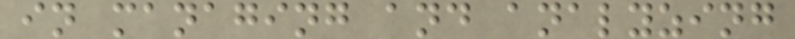in managing and analyzing
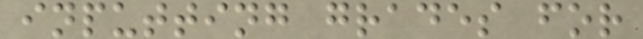inputting grades for
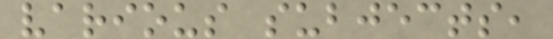various subjects,
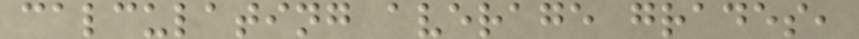calculating average grades,
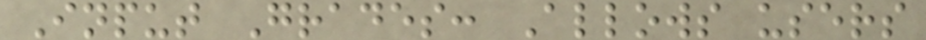Input Grades: Allows users
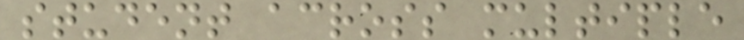student across multiple
